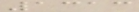1313
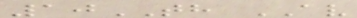10TH AV
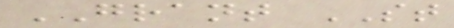GRANT ST
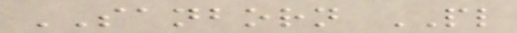SANBORN PL
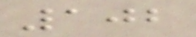102
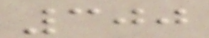300
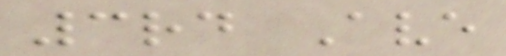3rd Ave
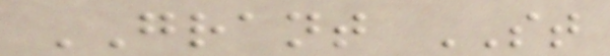GRANT ST
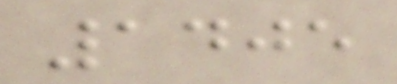1405
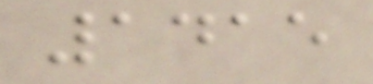1415
